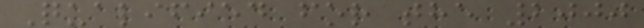Qualified for the 2000
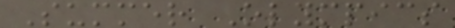Summer Olympics
